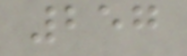257
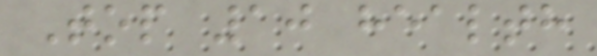Top 10 health
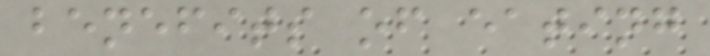benefits of eating
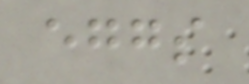eggs
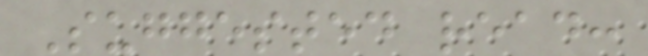Suggested read:
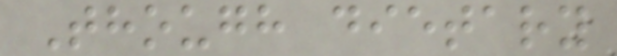Though dietary
